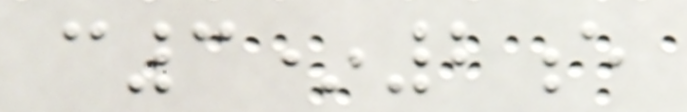c3*2e
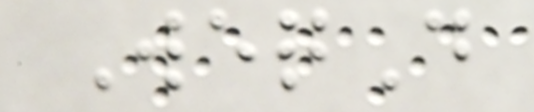WeqD
